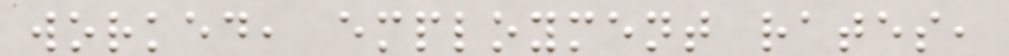worked, employment rates,
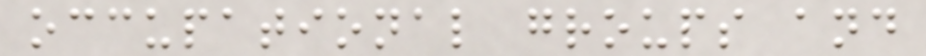occupational groups and
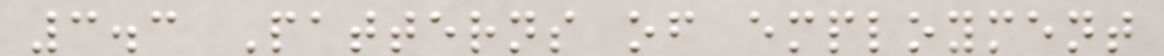3.3 Patterns of employment
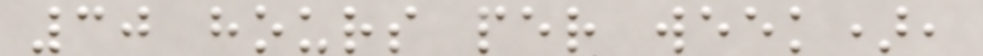30 hours per week),
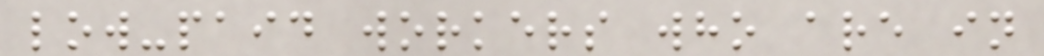low-paid workers who are in
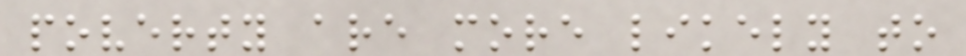poverty are more likely to
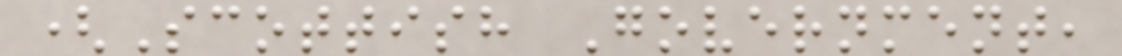(Scottish Government,
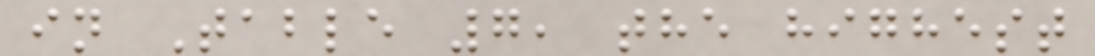in Table 7, the highest
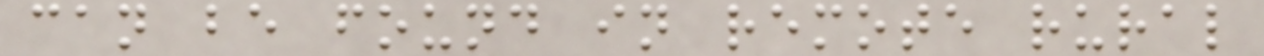can be found in remote rural
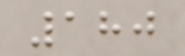180
